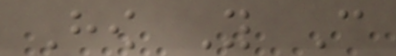How You Can
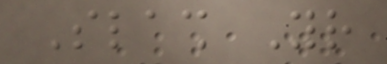Slash Your
